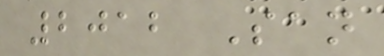2012 San
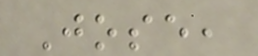Jose,
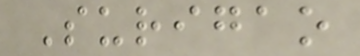Surigao
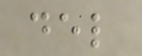del
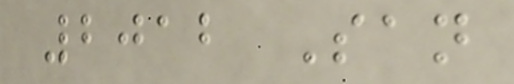2012 San
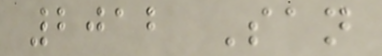2012 San
